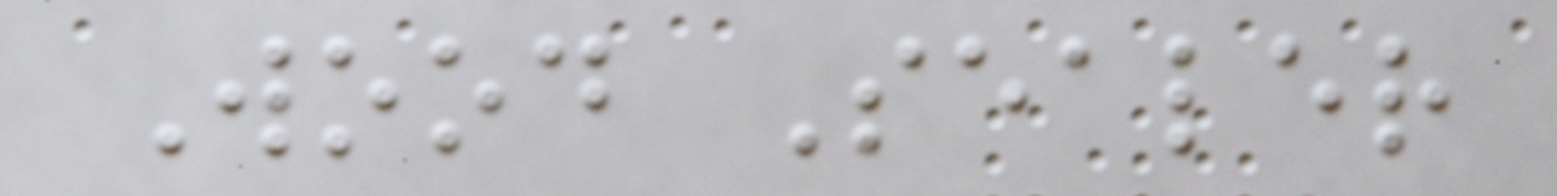Wood Sealer
